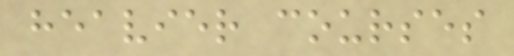heavier courses
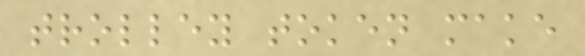trolley token make
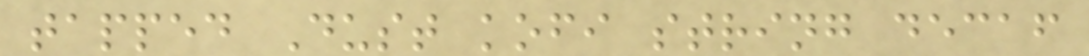tapped Dust kofi string decaf
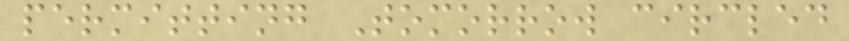permitting Tomorrow circled
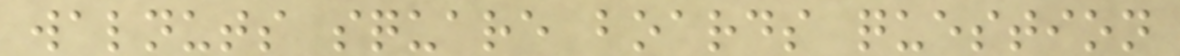walnuts square boards question
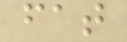fat
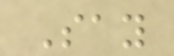Say
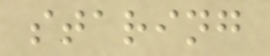staring
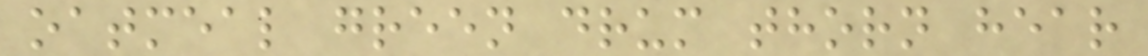oatmeal green drum thorn hear
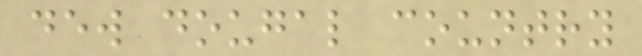dew dougal country
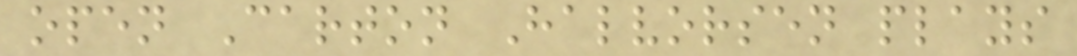open Carton Halvorsen plays
